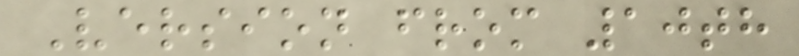Version from 10th
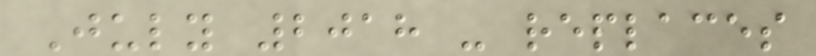July 2018 - replaces
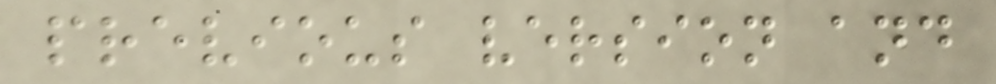previous version and
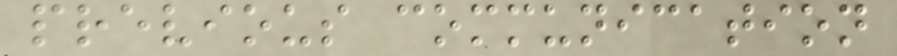previous communication
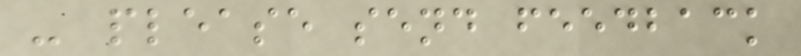- please send feedback
